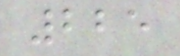225
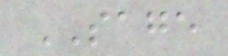SAGE
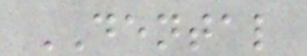DENTAL
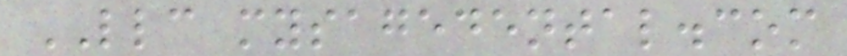LLC mysagedental.com
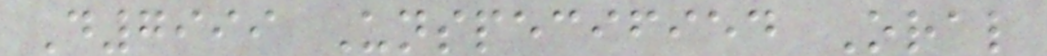D7999 Unspecified Oral
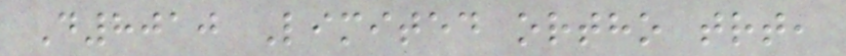D8010 Limited ortho trt,
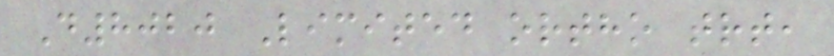D8020 Limited ortho trt,
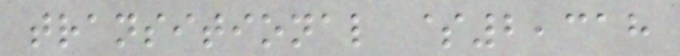transitional $2,318
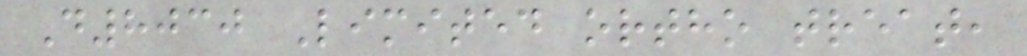D8030 Limited ortho treat,
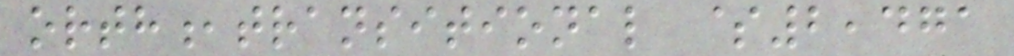orth,transitional $2,471
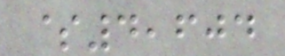$4,604
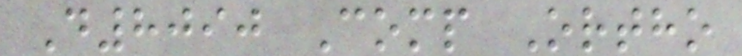D8090 Comp Ortho
